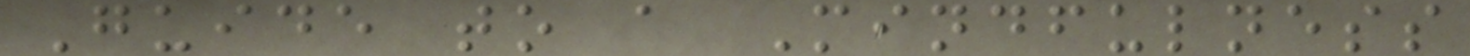Guide to a Mindfulness
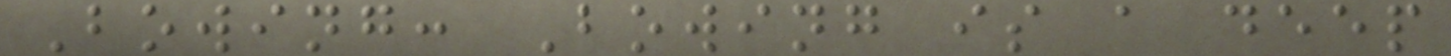Bowing: Bowing is a deep
